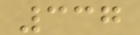337
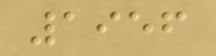1956
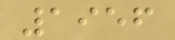1956
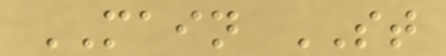MAIN ST
